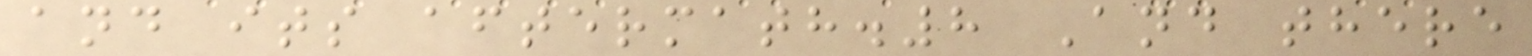and its aftermath.8 And there
